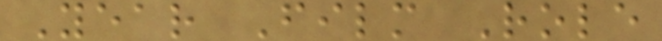Year Film Role
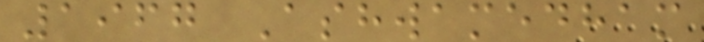1967 Ashwamedham
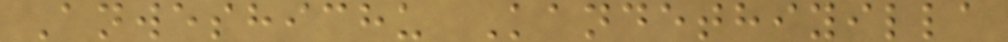Anweshichu Kandethiyilla
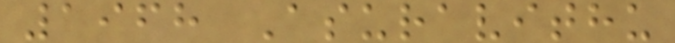1968 Asuravithu
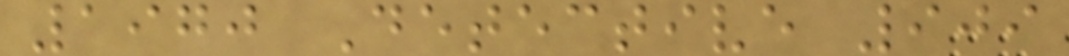1970 Detective 909
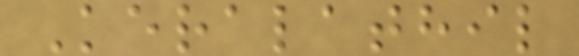Keralathil
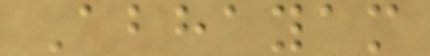Abhayam
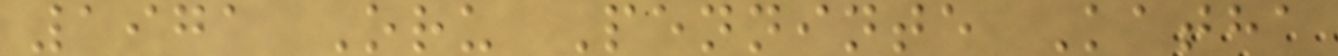1971 Oru Penninte Katha
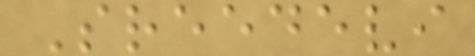Sreedevi
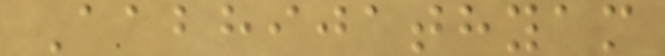Aabhijathyam
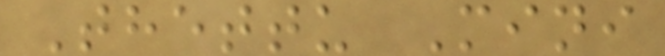Thettu Mini
